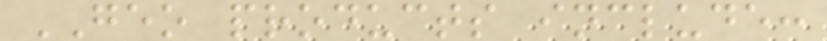GEO products include:
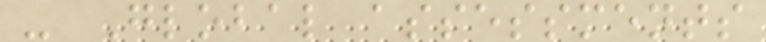- Global assessments
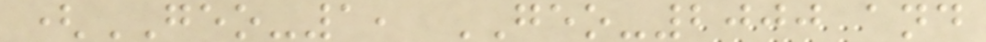(GEO-1, GEO-2000 and
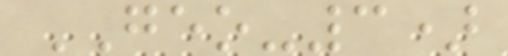GEO-3)
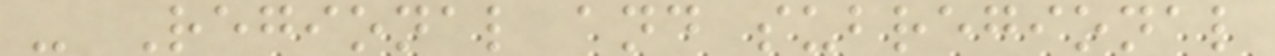- Regional and subregional
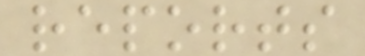reports
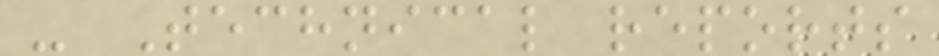- Technical reports
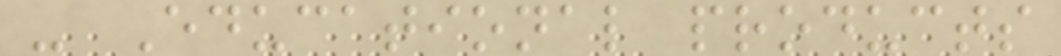- Educational products
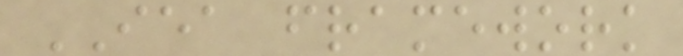IEA framework
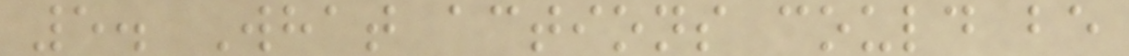5. What actions could be
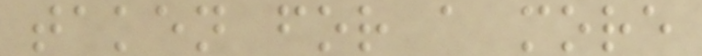taken for a more
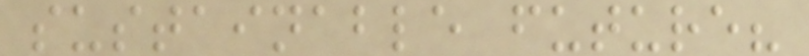sustainable future?
